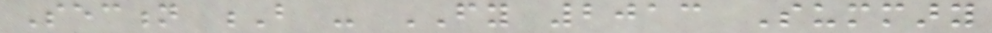Section B - FY 2013 Summary
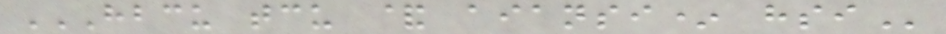HBCU TCU & AIANSI* HSI
